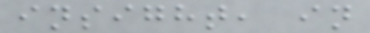insight, in
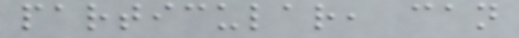particular, can
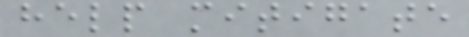help mitigate
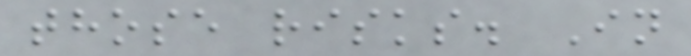those risks. In
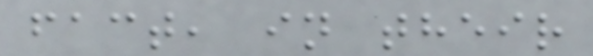fact, in their
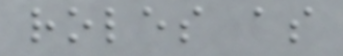roles as
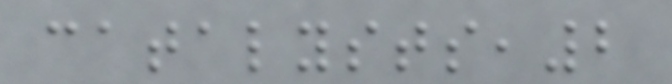catalysts,2
